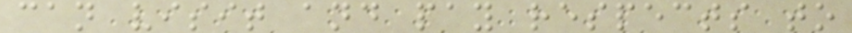can visit and pay respects to
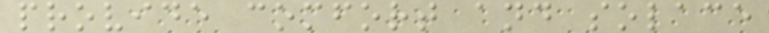provide comfort and solace
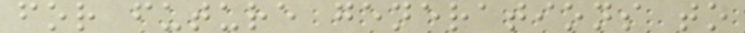for future generations to
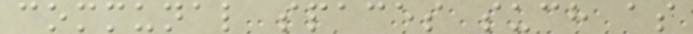communal spaces such as
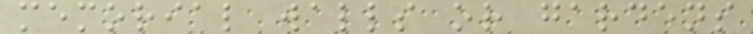memorial walls or gardens
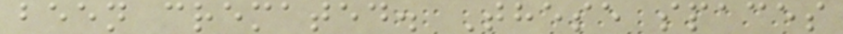been cremated. These spaces
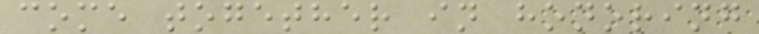come together in honoring
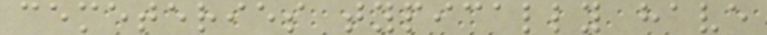cemeteries typically have
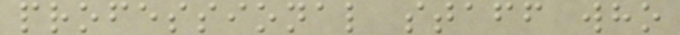professional staff who
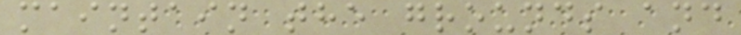maintain the grounds and
